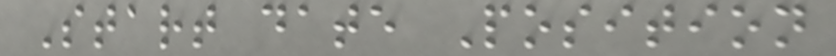Start date Position
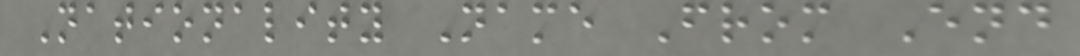Nationality Name From End
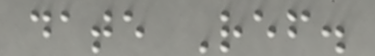date Ref.
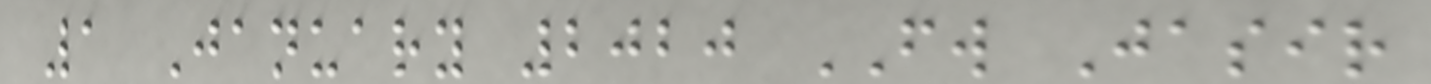1 January 2020 FW Jasir
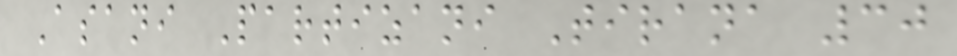Asani Partizani Tirana 30
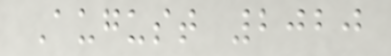August 2020
